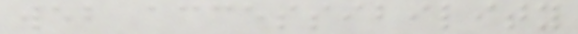web accessibility
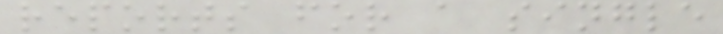reports for a single
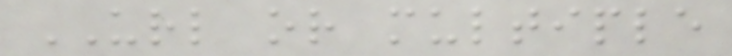URL or multiple
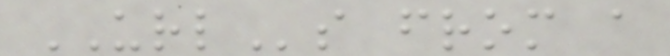URLs from a
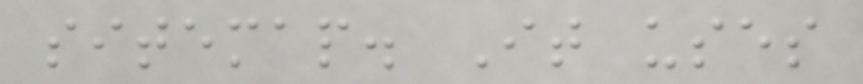sitemap. It uses
